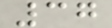37
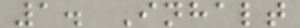1. Inhalt
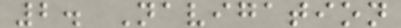2. Navigation
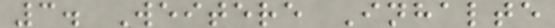3. Weitere Inhalte
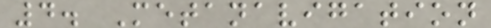4. Metanavigation
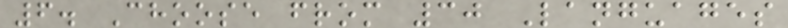6. Choose from 30 Languages
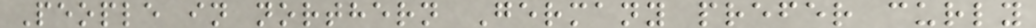People in northern Germany prefer curly
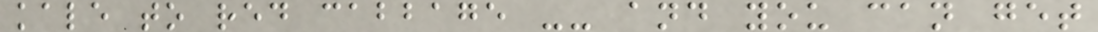kale to red cabbage -- and you can get
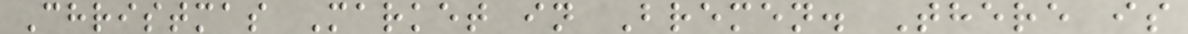Christmas Market in Bremen. There is
